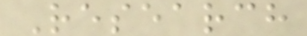Research
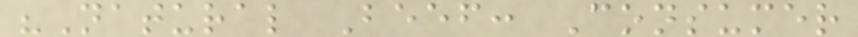"Natural Beef: Consumer
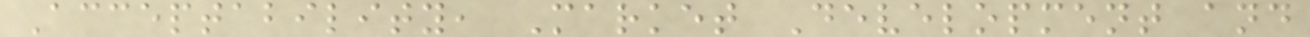Acceptability, Market Development and
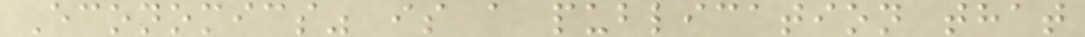Economics" is a publication that
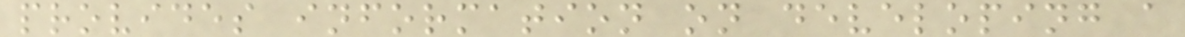provides information on developing a
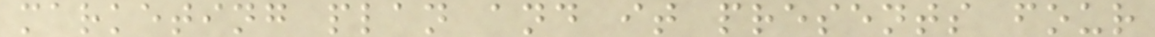marketing plan and it presents four
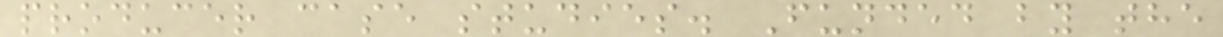producer case studies. Funded by the
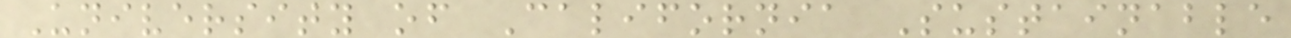University of California Sustainable
